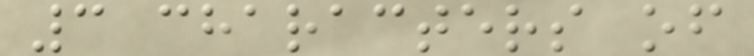3 characters of
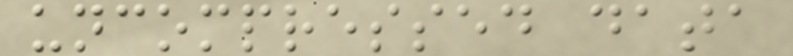uncompressed data
